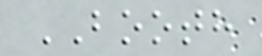BOOTH
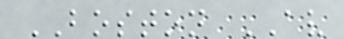BOSTON AV
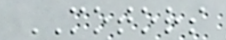MOTORS
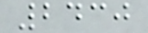2430
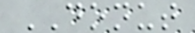DONUT
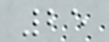25
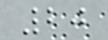20
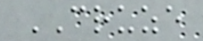CRUZE
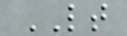LT
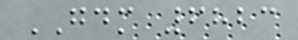GDM 6823
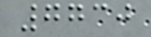7730
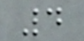4
